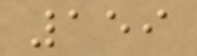159
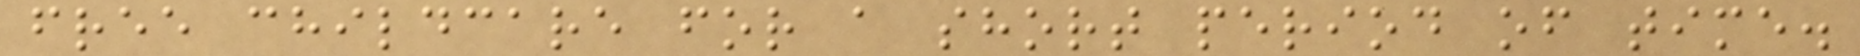free childcare for a short period of time.
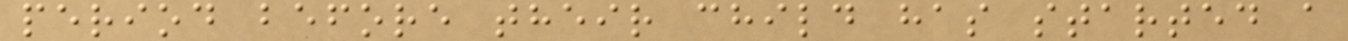period before their child has started a
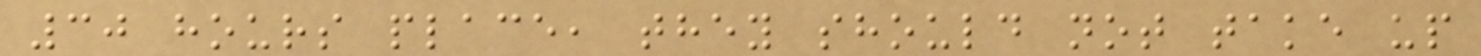30 hours place, they should not take up
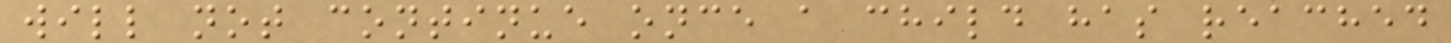will not continue once a child has reached
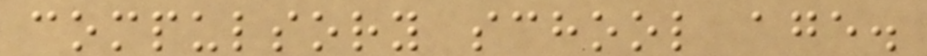compulsory school age.
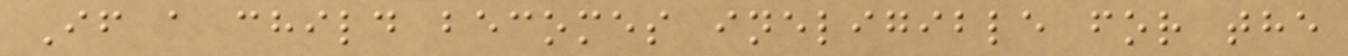If a child becomes ineligible for the
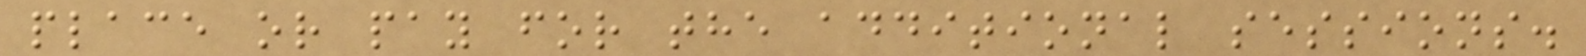place or pay for the additional sessions.
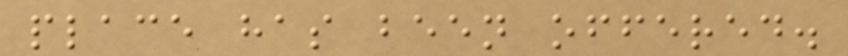place has been offered.
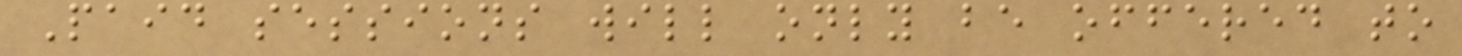Paid sessions will only be offered to
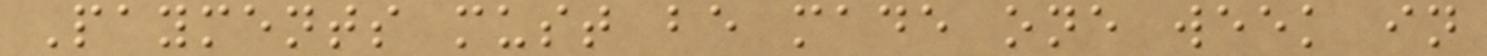Payments must be made one week in
